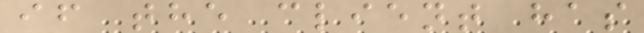if the client has
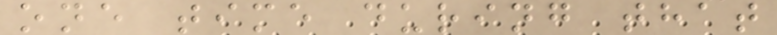one time during that
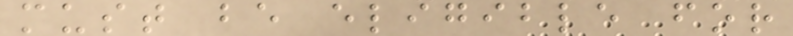must be eligible for
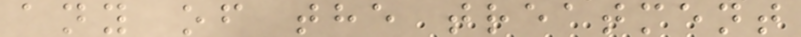any of the treatment
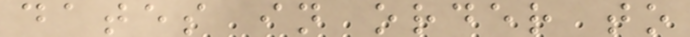dates in order to
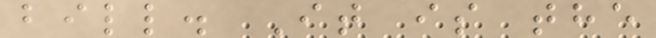bill. It is the
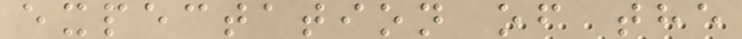expectation of the
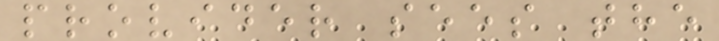provider sees the
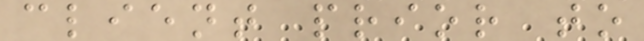client prior to
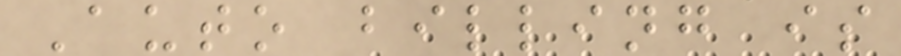Auto billing is
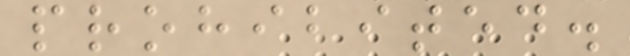prohibited.
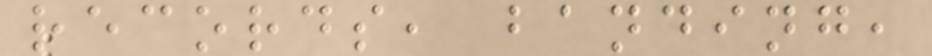records, banding,
